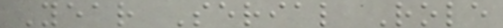Year Serial Role
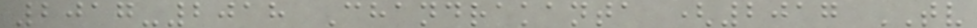2017-2018 Chandrakanta (2017 TV
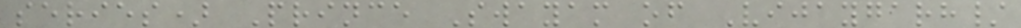series) Prince Swayam of Vijaygarh/
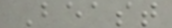Beast
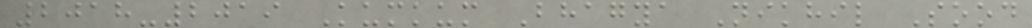2018-2019 Kumkum Bhagya Nikhil Sood
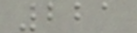221
